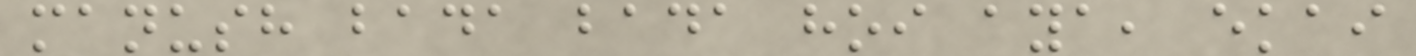manush bada bada hoi aya, ekai
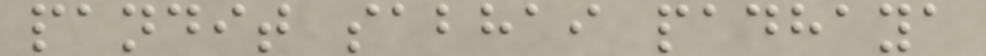pandit sabhai padhaya
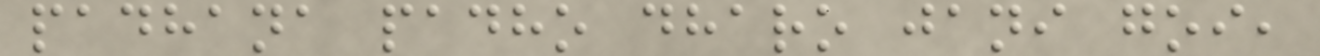padhana padho dharo jani goi,
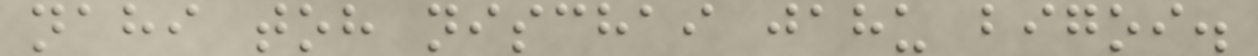nahi toh nischai jahu bigoi.
